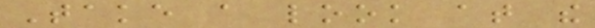Take a look at the
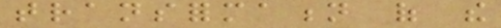transformation of the
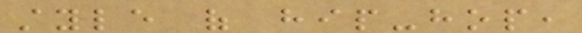style of hip-hop,
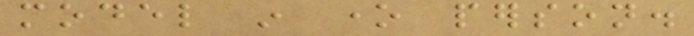model in one person.
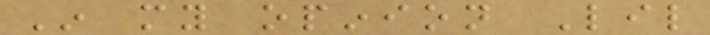In my opinion Lil
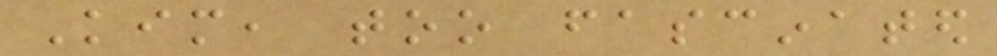Kim, too fascinated
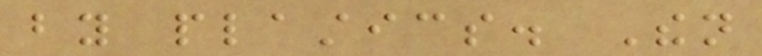by plastics. Then
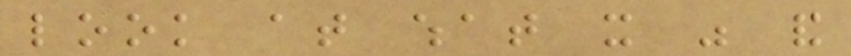look at what it was and
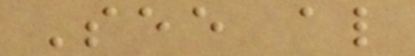See also
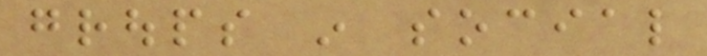groups in social
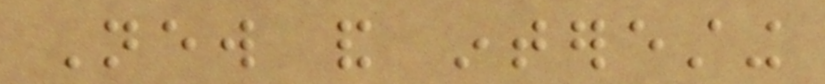New and interesting
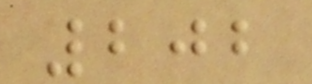202
